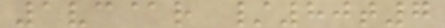1vc@r /80t7
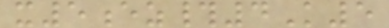x5ez#4K5
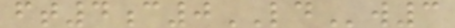ft4c0LDw3
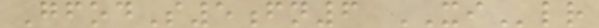GfodS5fn6 XIlr
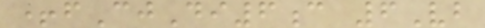+fCjDi6c 6Vb
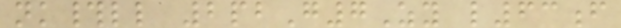nk#ll 2pbG7Zy l63f
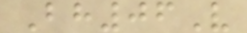Bh06V
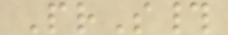PrS#
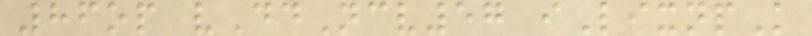86op vDdNcv57 iLixnpK
